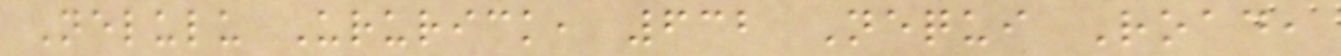Nelulu Ururick, 632 Nequi Road,
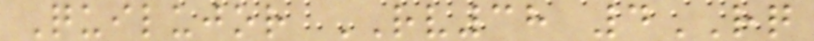Quilujor RV38 4RQ
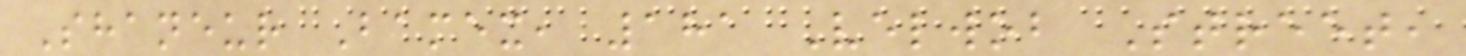Shaneur Bamex, 181 Velwob Street,
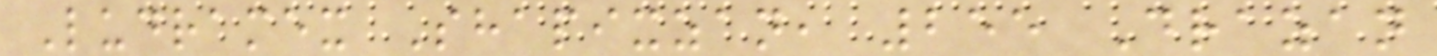Ludramex Shapixzan, 255 Drazan
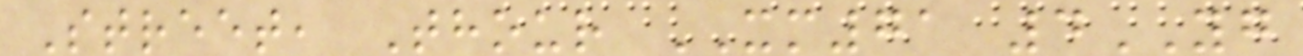Street, Thour XM71 4YG
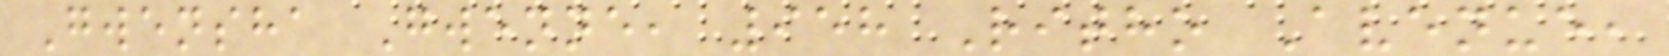Gwensha Gwenne, 958 Ritho Avenue,
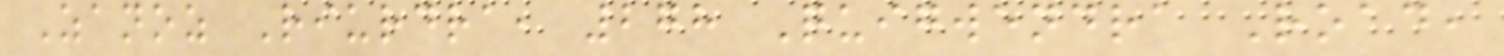Zanoz Riurdra, 278 Quigwendra Road,
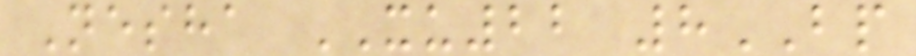Nesha XU22 8BP
